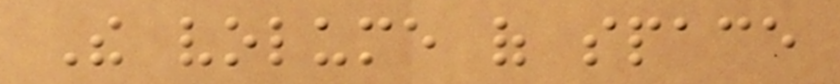The volume of space
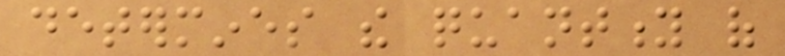determines the quantity of
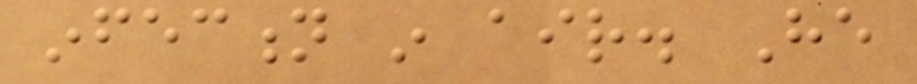infection in air. He
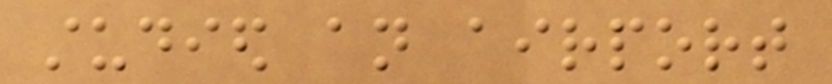studied an airport
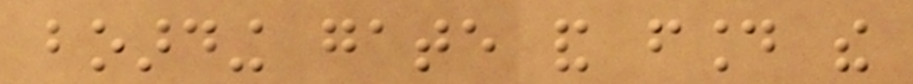boarding gate and found the
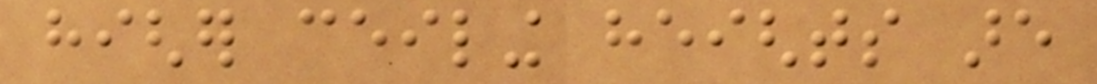higher ceiling heights are
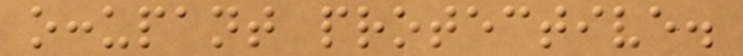occupant protective.
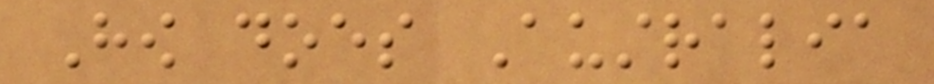How does Australia
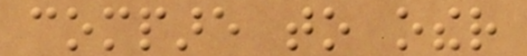compare to other
